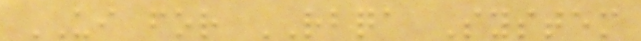UI for RBQA System
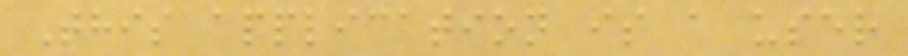This application is a user
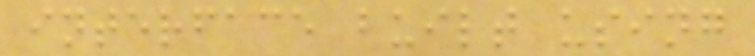interface built using
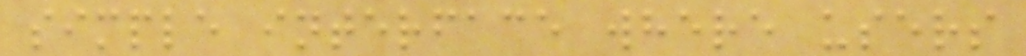simple interface where users
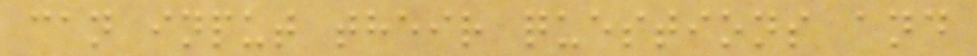can input their questions and
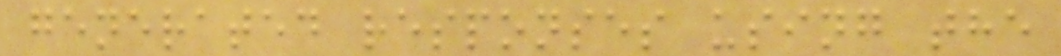generated responses using the
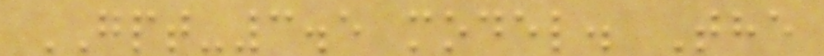GPT-3.5 model. The
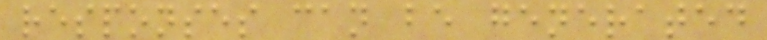responses can be generated
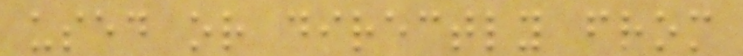used or directly from
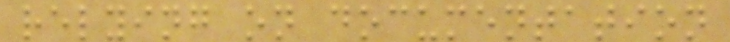relying on documentation
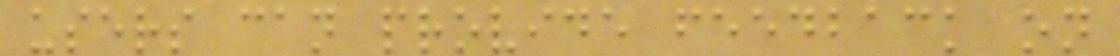users can provide feedback on
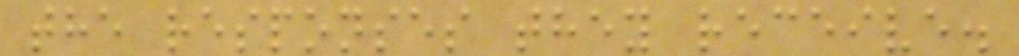the responses they receive.
